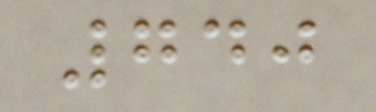740
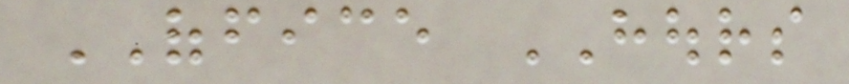OFFICE HOURS
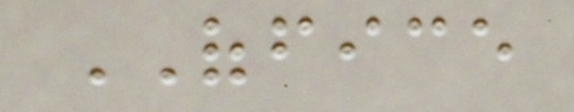OFFICE
